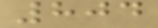804
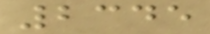2345
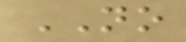NO
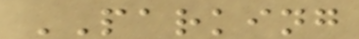PARKING
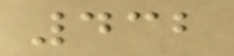432
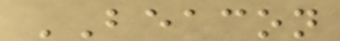BEACON
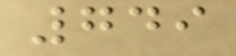749
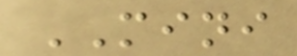MINI
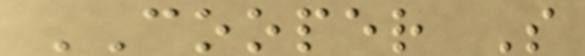COOPER S
